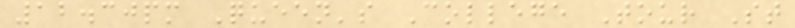12.30pm Queen's College Tour St
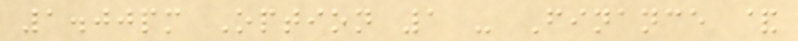1.00pm Option 1 - Finance &
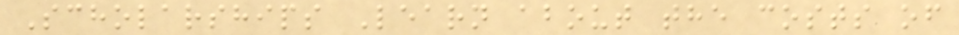Scholarships Learn about the costs of
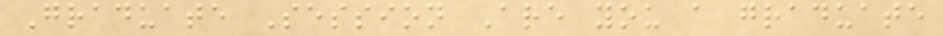Graduate Session Are you a graduate
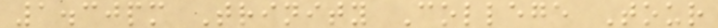1.30pm Trinity College Tour
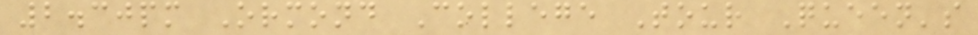2.30pm Ormond College Tour Queen's
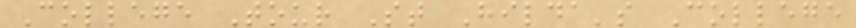College Tour St Hilda's College
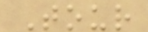Tour
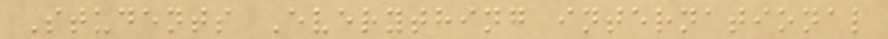Students Everything international
